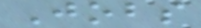Jobs
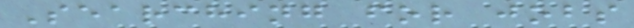Searching for jobs
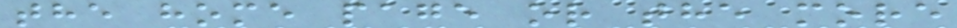the home page or the more
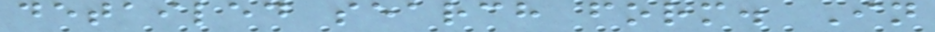detailed search form. In
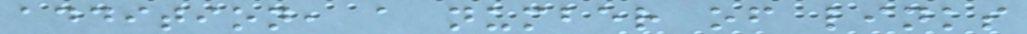addition, a number of links
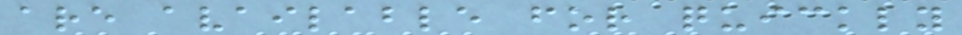are available for quickly
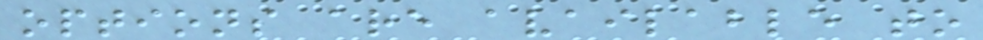options are available to
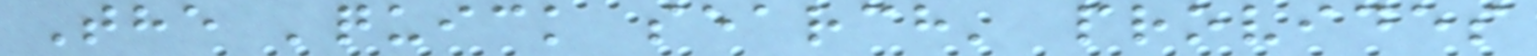The 'quick search' provides
